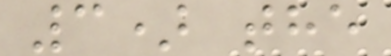3) the
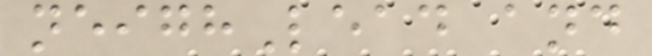neighLead and
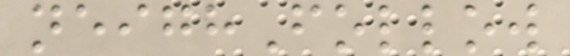neighFollow
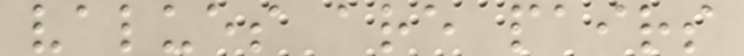values are pairs
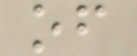of
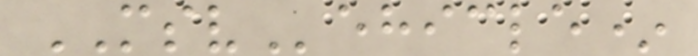MSVehicle*
